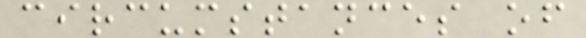circumstances of
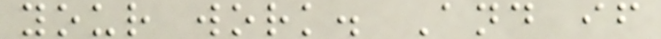your work. And if
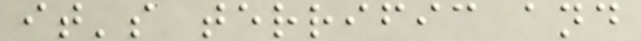it's terrific and
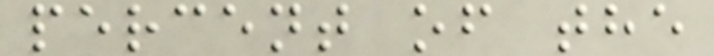percent of the
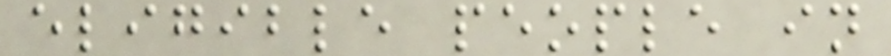eligible people in
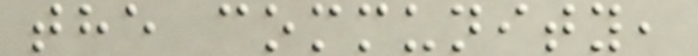the community,
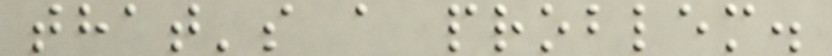that's a problem.
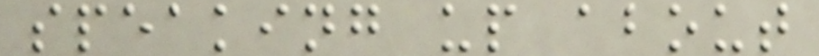speaking up about
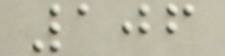106
